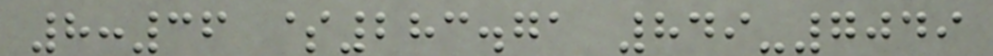8:36 $283.71 849-7049
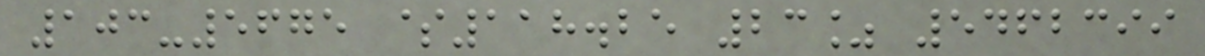103-5675 $118.25 23% 5462399
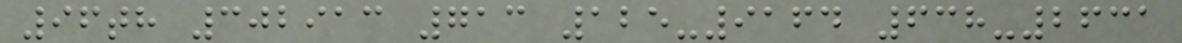96th 302913 713 125-9164 638-2631
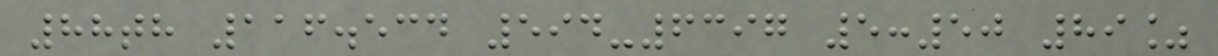88th 116.534 594-6397 5:50 89%
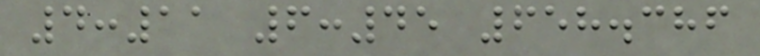4:11 6:45 658.386
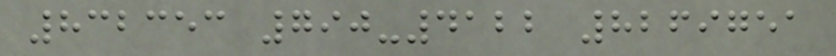832353 790-4122 8269751
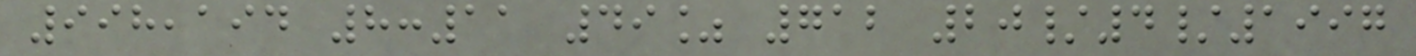998,194 8:11 49% 712 20/4/1997
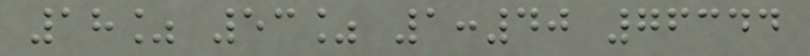18% 53% 1:40 76344
